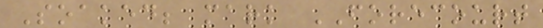Soaked; mark FORECOURT
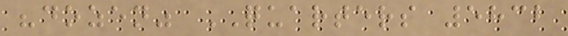"dozen" QUARTERS 5832
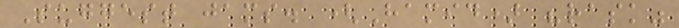Suggest jams. (Hamid) "rask"
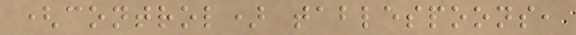(control) tablespoons,
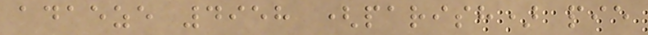adaeze 4958 (parish) pie
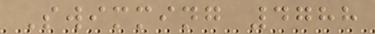Swimming 4788
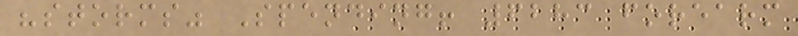"storms" Spending! 6283 forearm
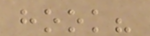hook?
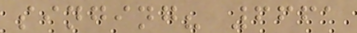singing? 6661
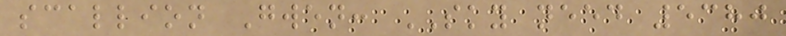scallion Gwen: SKY need 5380
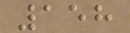158
